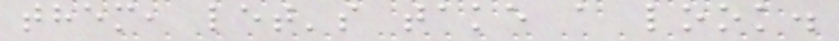them, let's take a look.
